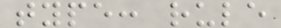type: rule
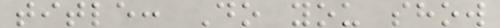title: Do you show
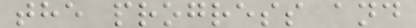the progress and
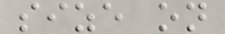size on
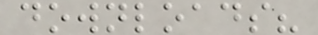downloads?
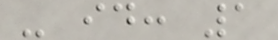- id: 1
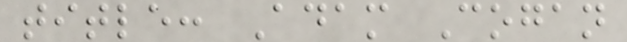title: Adam Cogan
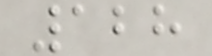128
